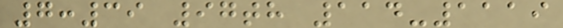7:39 97th 114-1119
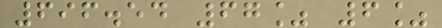696.54 67% 6%
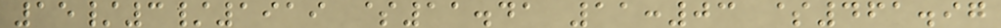15/3/1919 $11.41 11:03 $461.97
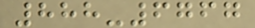888-6767
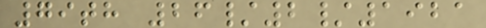79th 26/2/1921
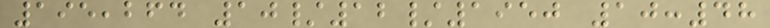195,264 10/12/1950 10:48
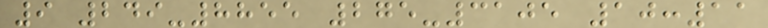9 249-8855 275-3105 10:11
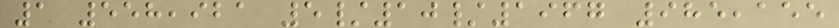1 558,921 5/10/1967 985,155
